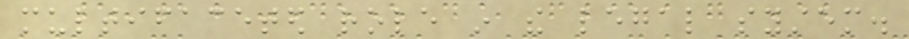multifaceted role in the legal system.
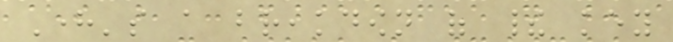Here's a breakdown of their key
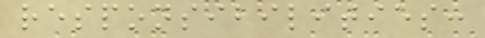responsibilities:
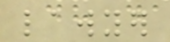lawyer
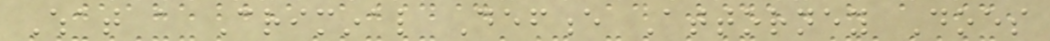What a Criminal Defence Attorney Does
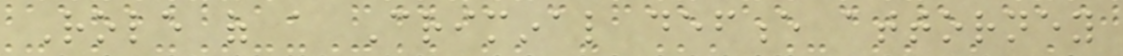Role of a Criminal defence attorney
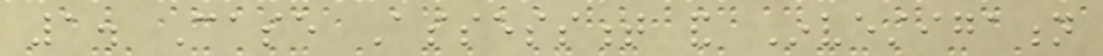1. Case Assessment and Investigation
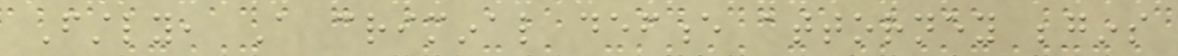Firstly, A criminal defence attorney begins
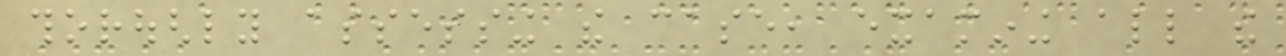thoroughly assessing the case, examining all the
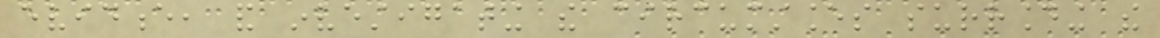evidence, and investigating the circumstances surrounding the
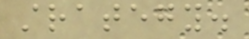strategy.
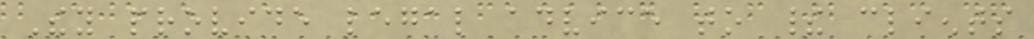They provide legal advice to their clients
